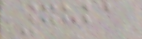7821
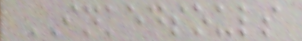INKEDSOULS
